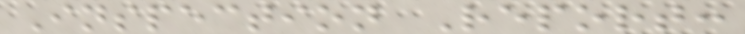Inspection Report:
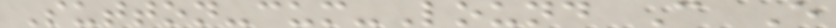Sutton-cum-Lound C E
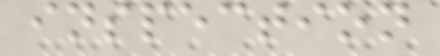inspection
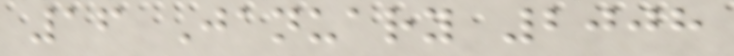16 January 2008
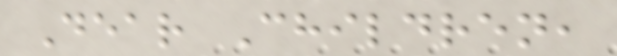Dear Children,
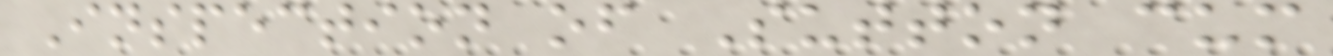Inspection of Sutton cum
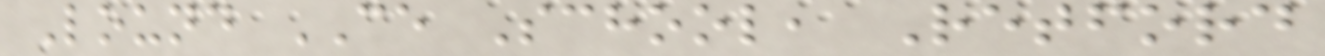Lound CE School, Retford
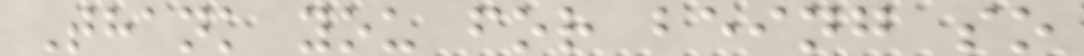Thank you for being so
